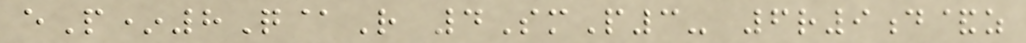eP*8Q@R 4SmP3- 6r9d&z
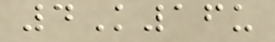4K16u
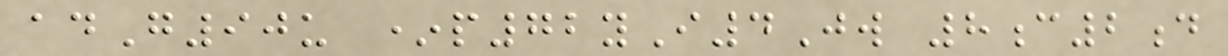adG90u *p72yI4Jw 8c2d
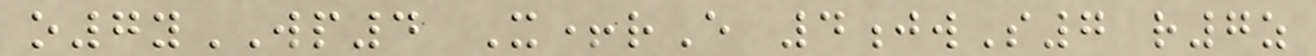o7yWP4 X+rE 4jwS7 r7z
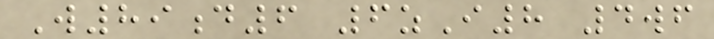W89d6 6zI8 4wf
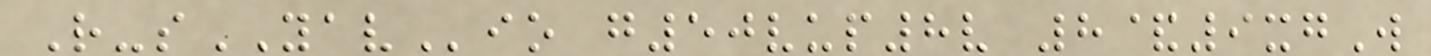R-sYAVio g50vup8v 8&9xgW
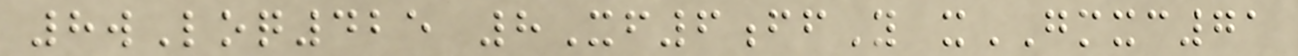8wLoq425 8Xf6ffY xGMXC71
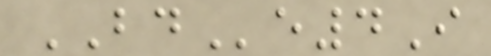BDe4I
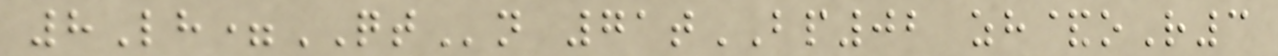8Lh=QTn 71tBP02 zh&oR3
